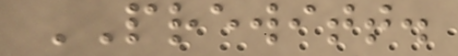PREWITT.
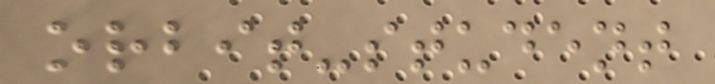orbit-student
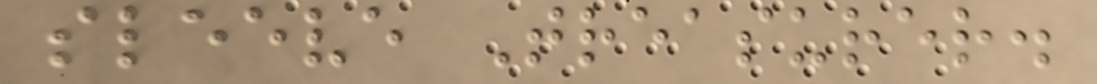sleeve Treasurer.
